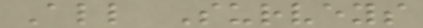All Surveys
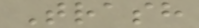Trash
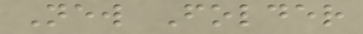New Folder
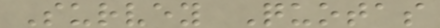Survey Quotas
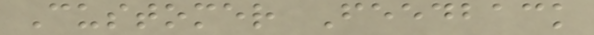Customer Feedback
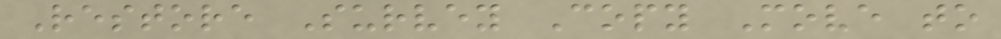Restore Survey Copy Move to
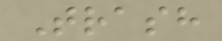Trash
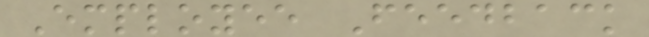Employee Feedback
